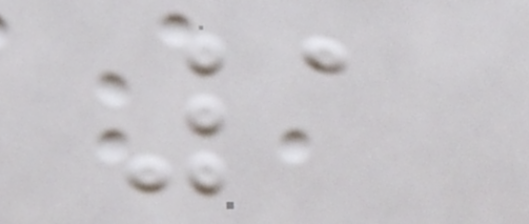1
